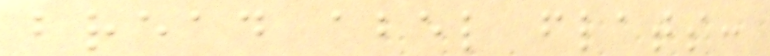bread abel flats:
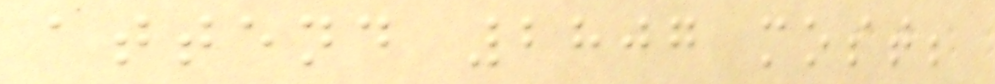attend 2807 most;
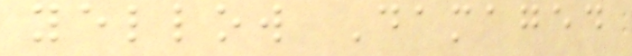yellow Damaged
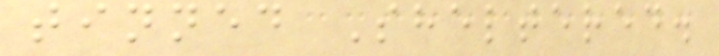tinned Sheltered.
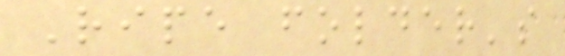Ripe folder's
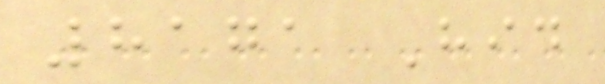8171 Hid
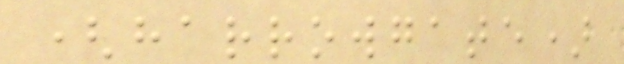(harrowgate)
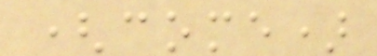(come)
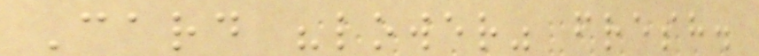Card "lower" fresh.
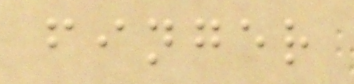finger
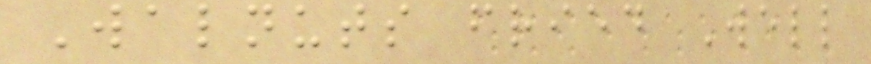Walnuts fried Well
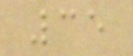35
